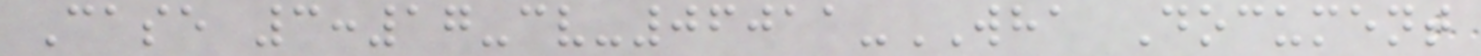Case 3:17-cv-06011-WHA Document
